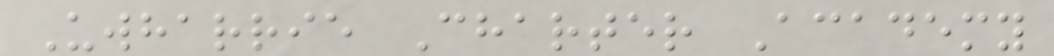Uwharrie Charter Academy
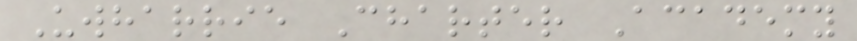Uwharrie Charter Academy
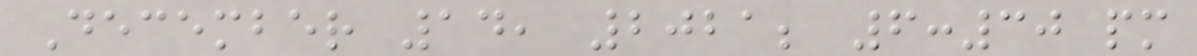December 14, 2021; 6:30 pm
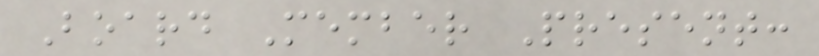Board Member Present:
